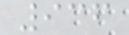936
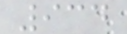934
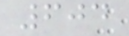604
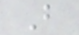B
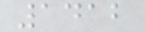1412
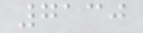7130
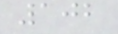102
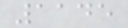1145
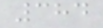384
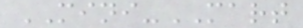MINI-MART
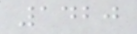1420
